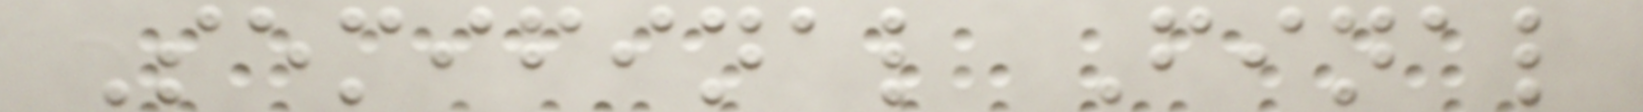Semifinal Final
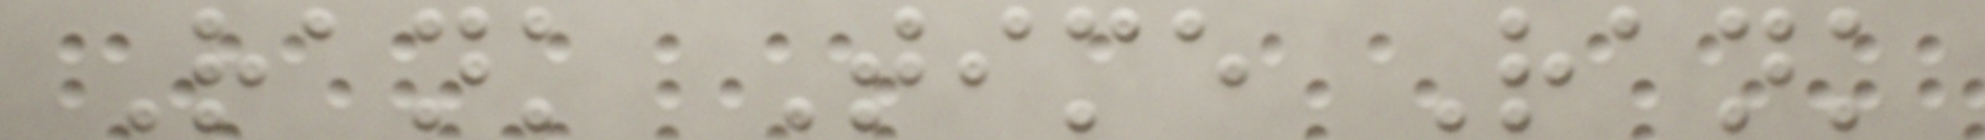Rank Time Rank
